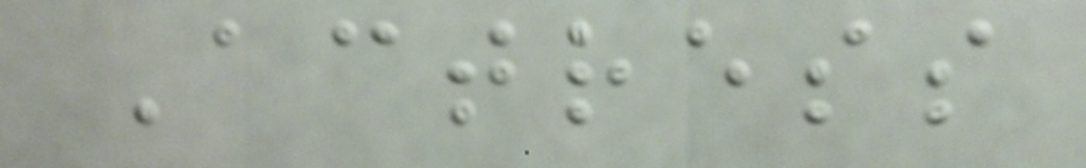Actress
